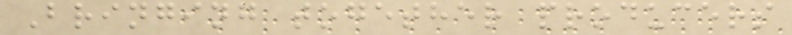Bringing together producers
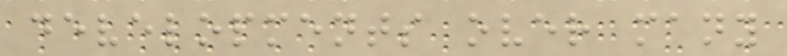developments over many
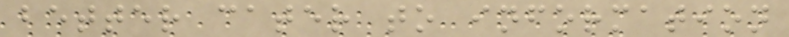better cater to information
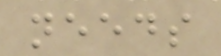needs
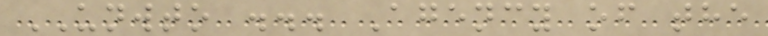UNWTO ... Agency of the
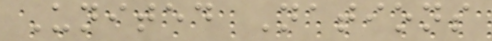United Nations
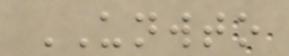UNWTO
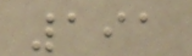191
